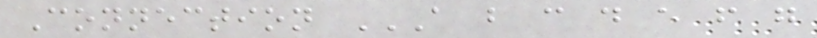Connection A B C D E F G
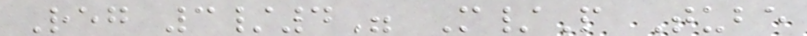Reg 3/4" M/P Tube
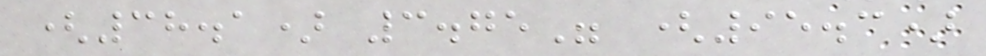(38.1) 3.75" (95.3)
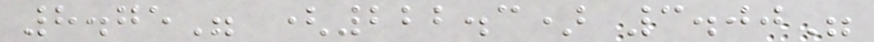8.75" (222.3) 3.00"
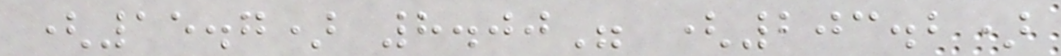(15.7) 8.00" (203.2)
